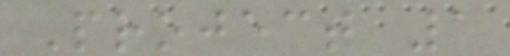Project 1
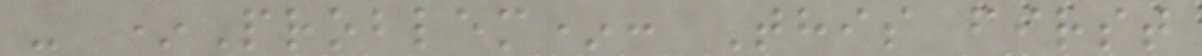- *Problem*: This first
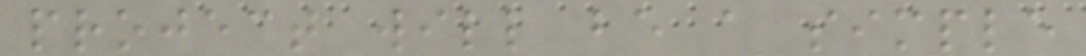project will be a simple
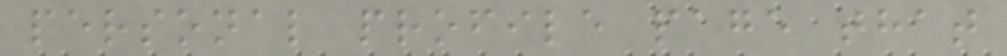personal profile page that
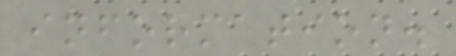information.
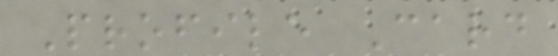Profile Card
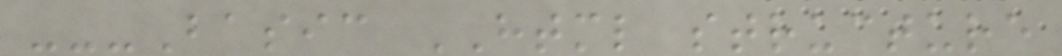---Basic HTML structure
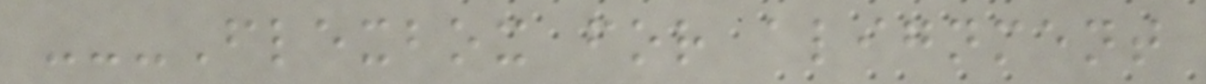---Flexbox for alignment
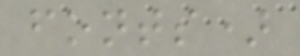fonts)
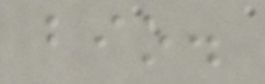bio.
